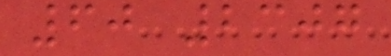60 2307
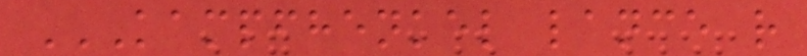KAMPFHENKEL LANCE R
